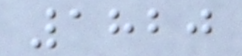1820
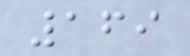169
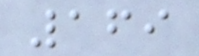169
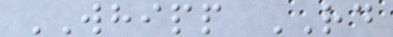WHIPP RD
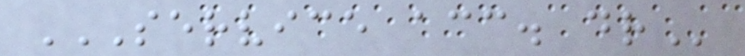SERVICE ACC. DR
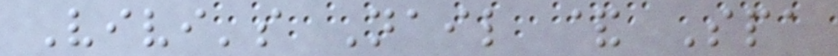Vivi's Nail & Spa
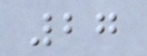27
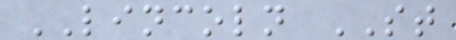LINCOLN ST
